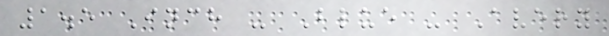1.5 Inch - Blue - Avery
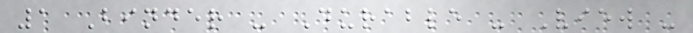1 Binder - Durable - View -
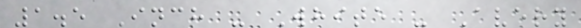1.5 Inch - White - Avery
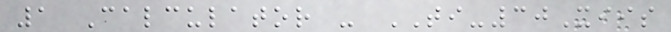1 Calculator - TI-30Xiis
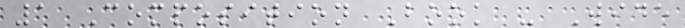1 Composition Book - Wide
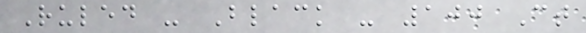Ruled - Black - 100 Ct
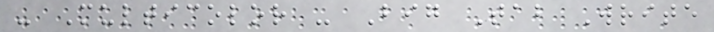- Multicolor - Big Tab Write
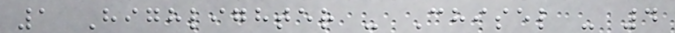1 Highlighter - Chisel - 4
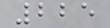225
